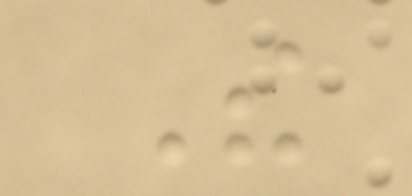The
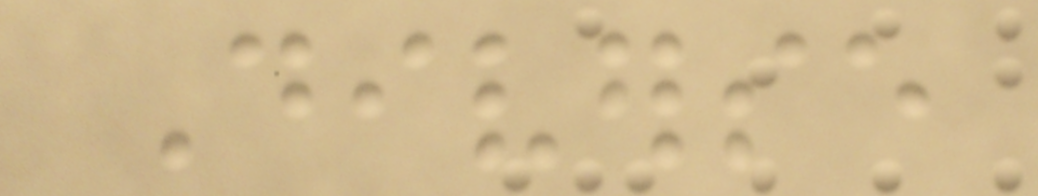Diverse
